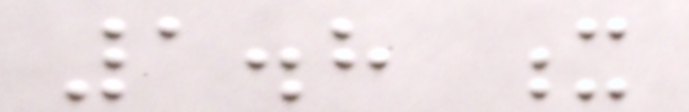1.8 x
